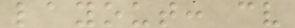layout: cv
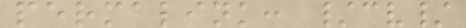permalink: /cv/
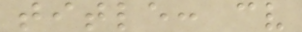title: cv
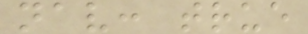nav: true
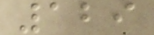129
